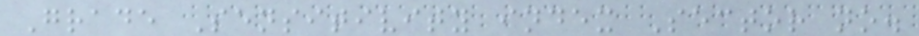Grade Sensitivity index Sector no.
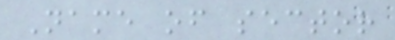Name of sector
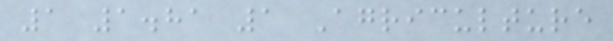1 1.81 1 Agriculture
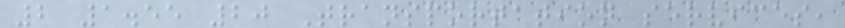2 1.55 20 Transportation services,
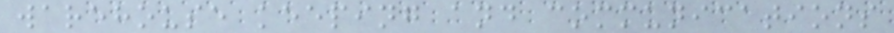warehouse keeping and communications
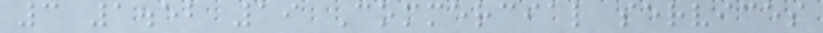3 1.52 19 Commercial services
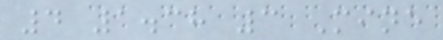4 1.38 3 Mine
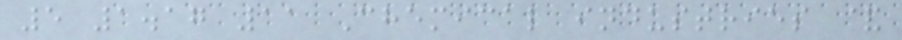5 1.17 11 Chemical industries &
